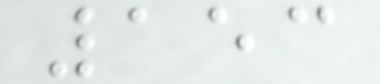153
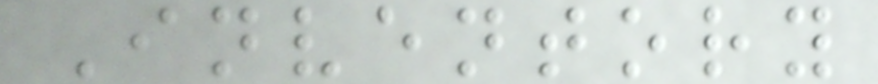Inventory
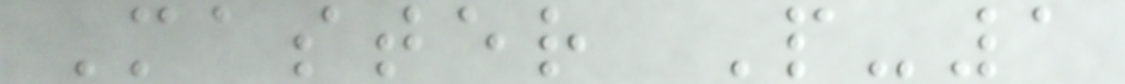Master P-1
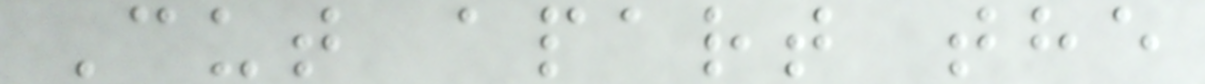Cut apart the
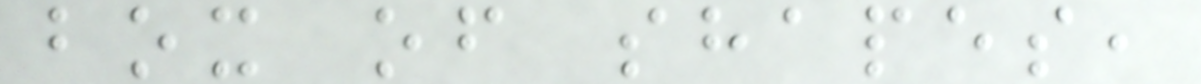box of shapes,
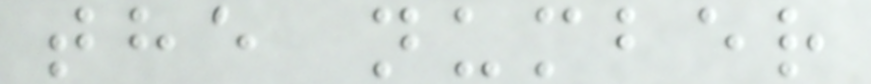the number
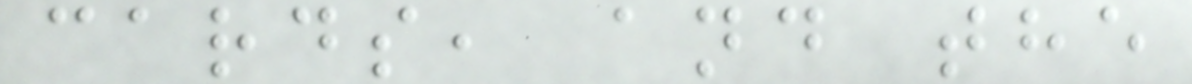cards, and the
